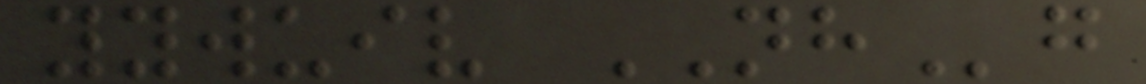yywuiv NHg
